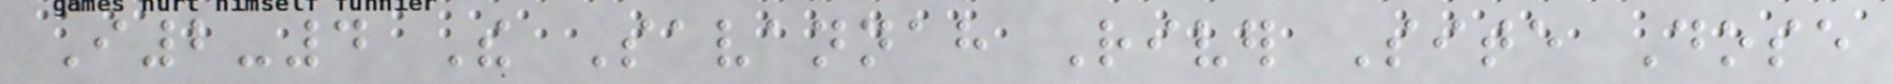I2-4 The Savannah River Site Dose
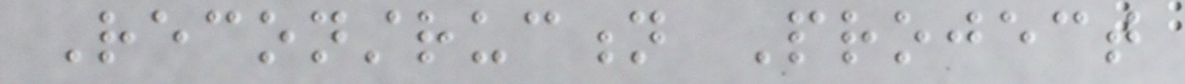Reconstruction Project
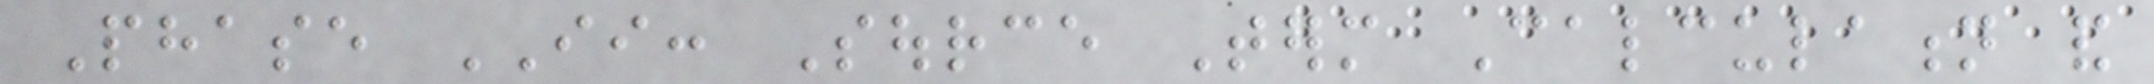Phase II: Source Term Calculation and
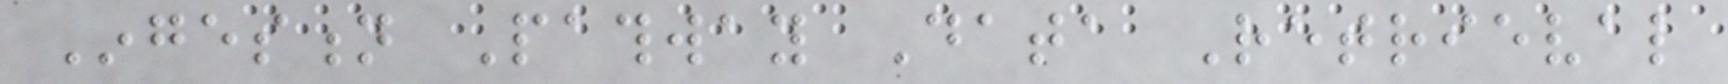Ingestion Pathway Data Retrieval
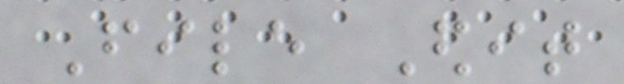File Edit
